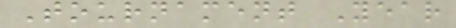Tournament Year
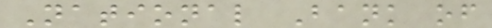National Bank of
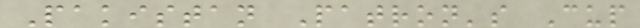Pakistan Patron's Cup
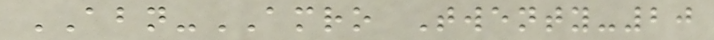ABN-AMRO Twenty-20
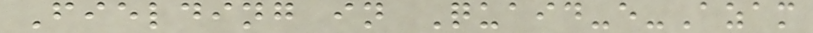Fielding in Quaid-e-Azam
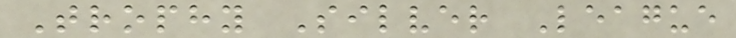Trophy Silver League
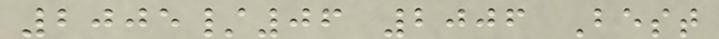2005/06 2006 Best
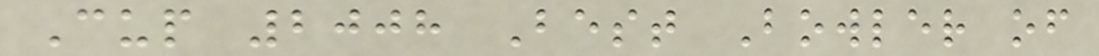Cup 2008 Best Bowler of
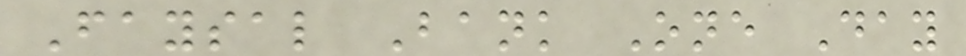Faysal Bank One Day
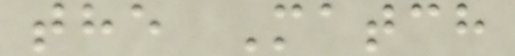the Match
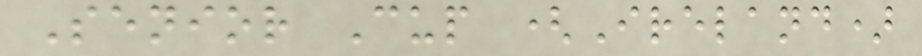Senior Cup (Ireland)
